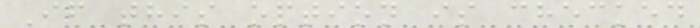If this option is checked
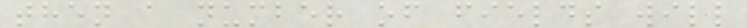then a number of fields will
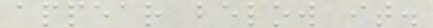appear below it.
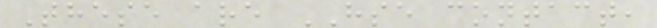These are HSE contact,
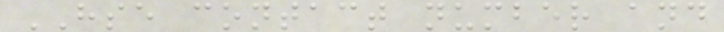HSE contact number and
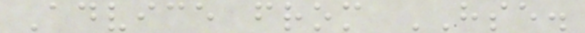Advice from HSE.
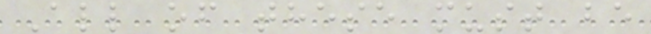All of these must be
